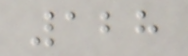128
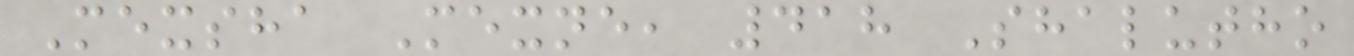Mexsha Mexne, 418 Shalutho
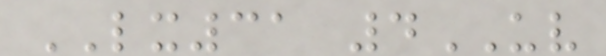LX31 4UV
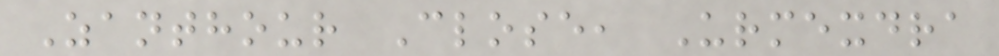Zanthour Close, Urmexdra
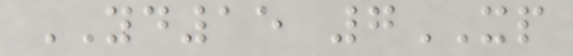YD15 7XP
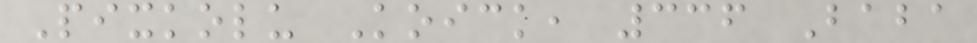Pixkolu Koick, 336 Baba
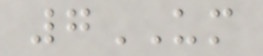7UM
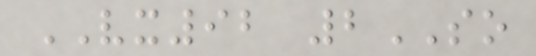VX92 2SO
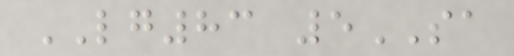LG83 5SA
